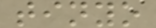tinyo
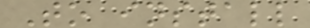To install
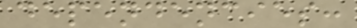dependencies:
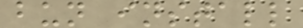bun install
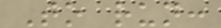To run:
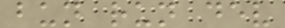bun run dev
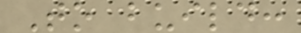To build:
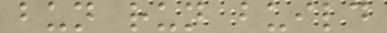bun run build
